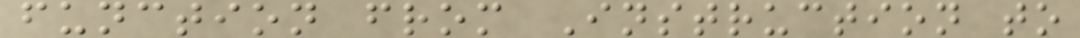function from Instruction to
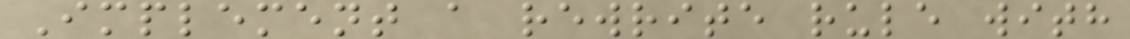Implement a rewrite rule with
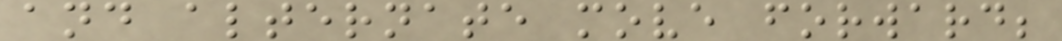and alternate move forward;
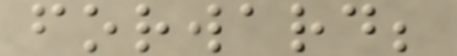forward;
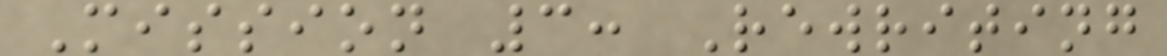Mission 3: Rewriting
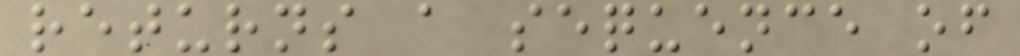returns a sequence of
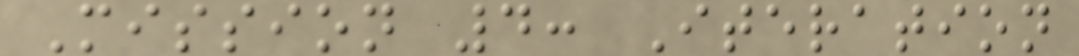Mission 4: Iteration
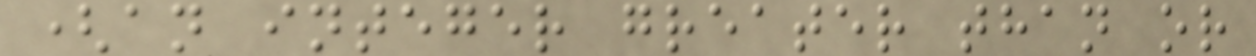(an integer greater than or
